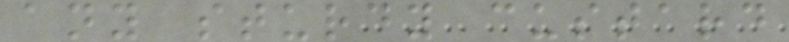any sturdy custard
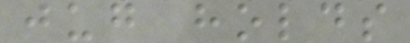jug holds
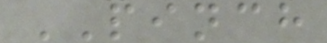PINCH
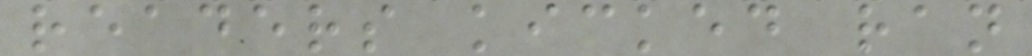readers kicked ran
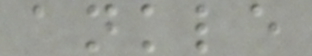ankle
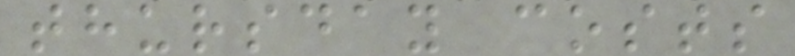thursday costs
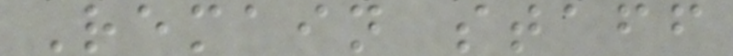Remain staff
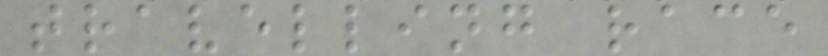travelling race
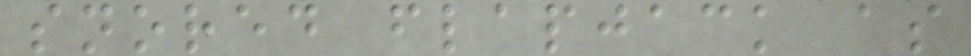snored flapjack as
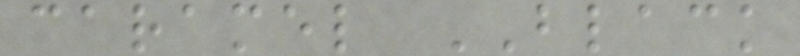caramel BLACK
